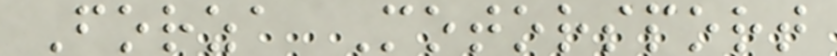Forza Motorsport
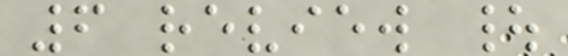6 review |
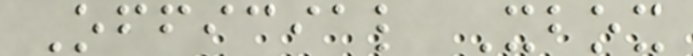Official Xbox
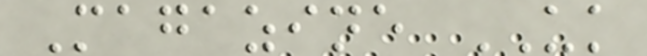Magazine UK
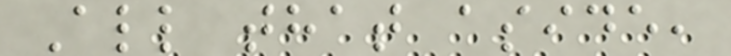All that aside,
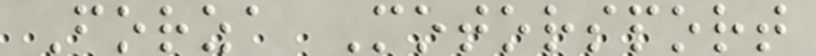Forza Motorsport
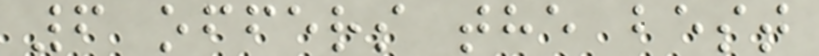6 offers the best
